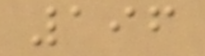196
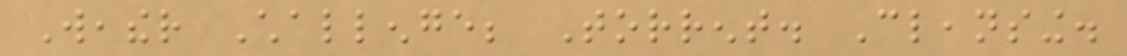Weather Challenge; Torrent. Cleansing.
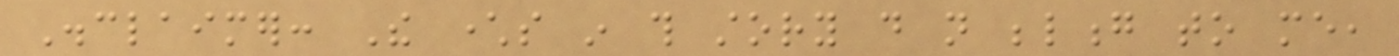Disclaimer: The characters in this story do not belong to me,
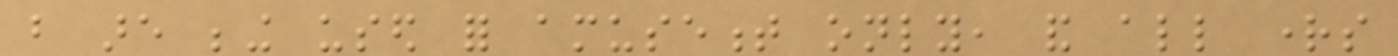but are being used for amusement only, and all rights
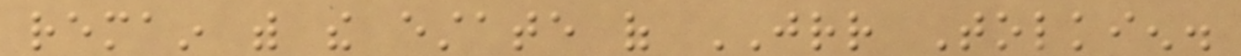remain with the estate of JRR Tolkien.
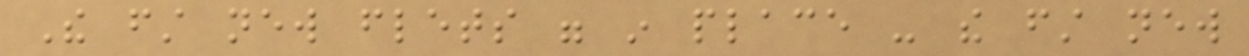The first new flets were in place - the first new
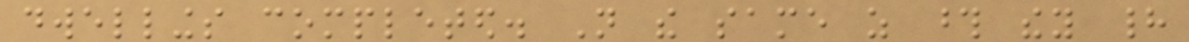dwellings completed. Not the same as those they had
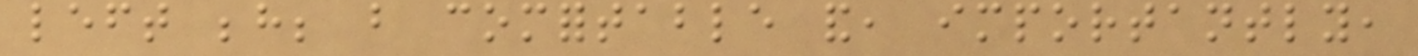left behind; but comfortable and, importantly,
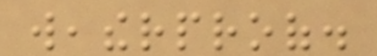weatherproof.
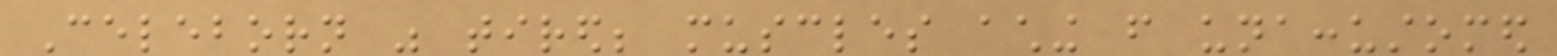Celeborn was tired; muscles aching from unaccustomed
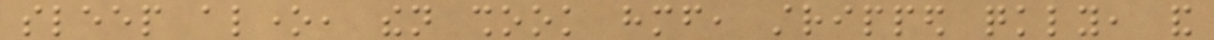sleep alone, then shook himself, stripped quickly, and
